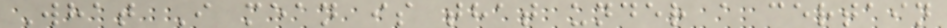What I mean is that under a certain
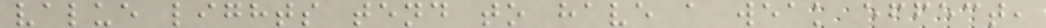value lights tend to have a weak effect,
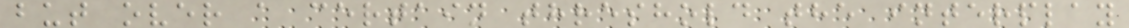but over a certain threshold the interplay
